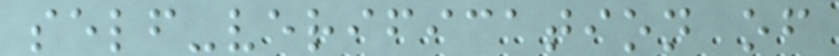self-verification of
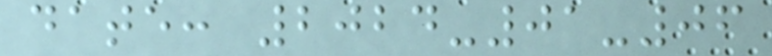date: 2024-01-06
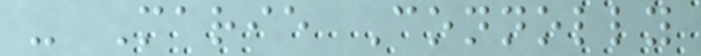- Marie Connolly
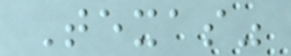Texas"
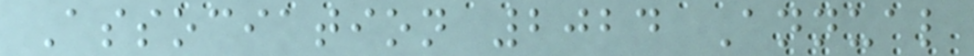Association 2024 Annual
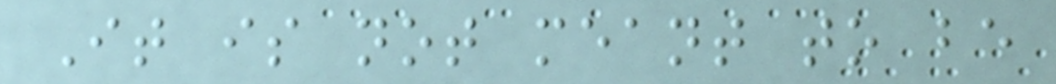It is not meant to be
